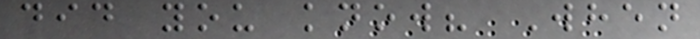did you know? When
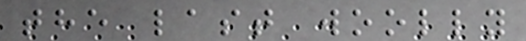the last woolly
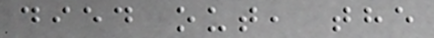died out, the
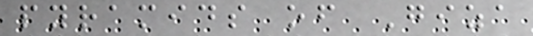pyramids of Giza
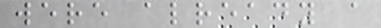were already a
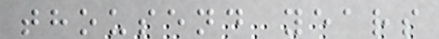thousend years
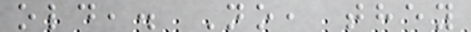old,. No, they
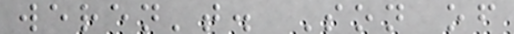weren't. Son of
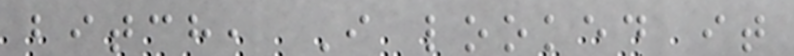bitch, I looked it
